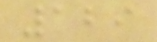129
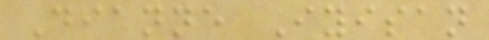Dianne Iyisan
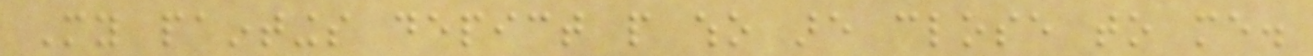My paintings depict people who are close to me.
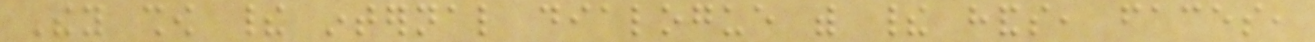They show their internal dialogue with their hands, faces,
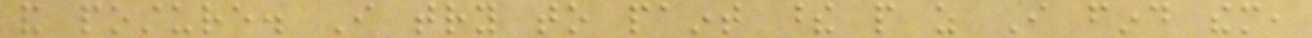and posture. I try to paint these people as I find them,
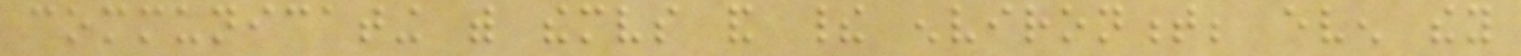communicating with themselves and their environment; even they
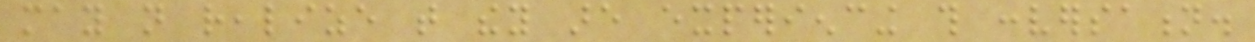may not realize that they are experiencing this conversation.
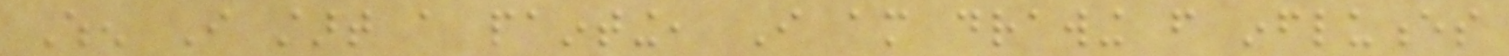When I start a painting, I am drawing from influences
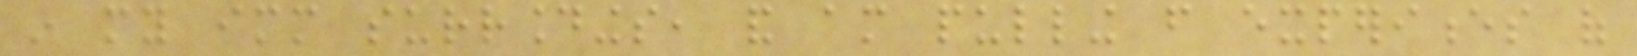in my immediate surroundings, and am pulling from experiences of
